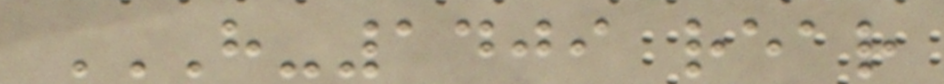H-1409 REAR
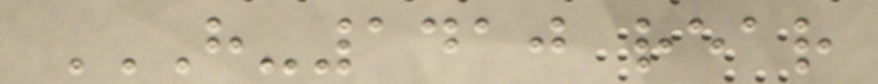H-1410 REAR
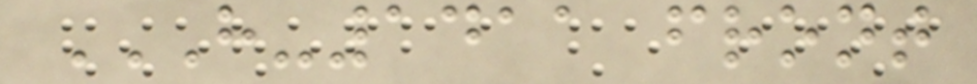H-1411 FRONT
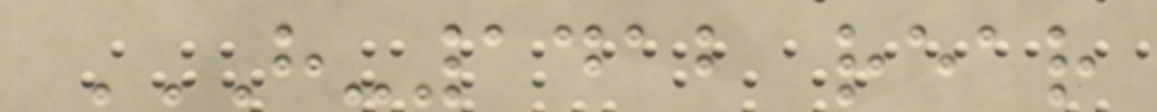H-1412 REAR
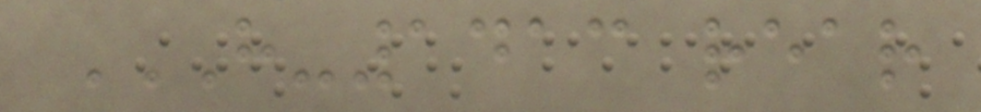H-1413 REAR
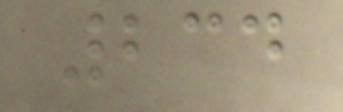234
